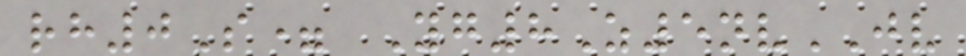rh0S= Yg8Z5nvJV
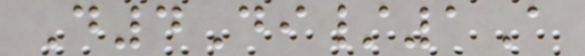D4Di/1A
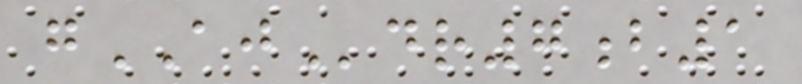gAJdr7b1
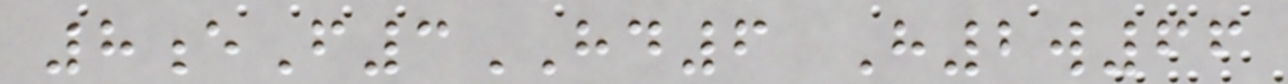8eF3HD6 H2w66
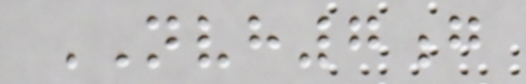NVH7g
